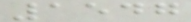1547
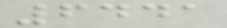6441
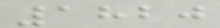1820
